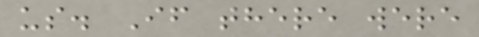us. If there were
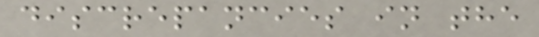discrepancies in the
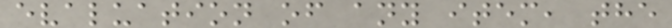evaluation of any item, the
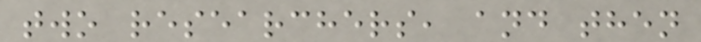two researchers, and then
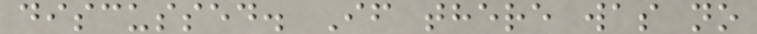discussed. If there was no
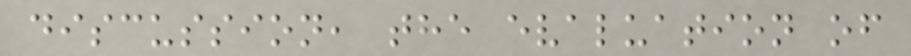discussion, the evaluation of
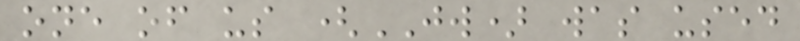one of us (JW) was used
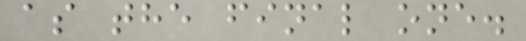as the final one.
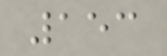153
